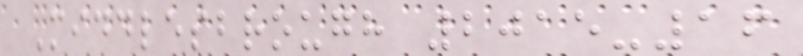Middlesbrough 2015-16
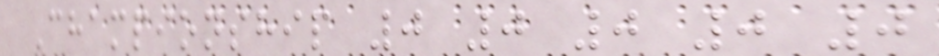Championship 0 0 0 0 0
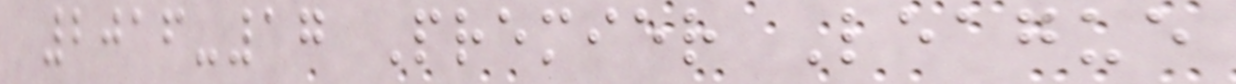2016-17 Premier League
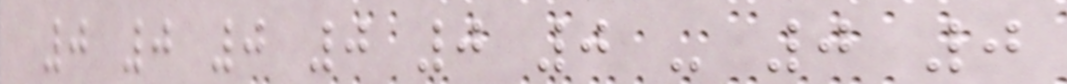0 0 0 0 0 0 - 0 0
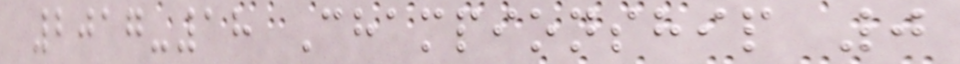2017-18 Championship 0
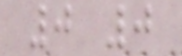0 0
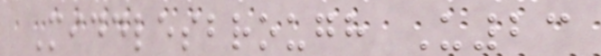Middlesbrough U23
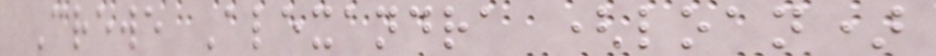Crewe Alexandra (loan)
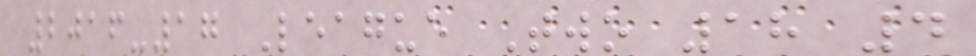2016-17 League Two 18 4
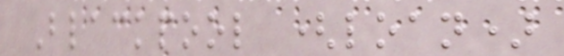Blackpool (loan)
